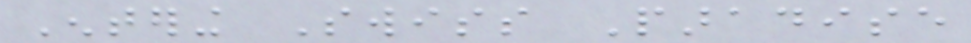Entering Swiss Paradise
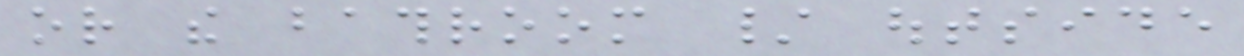or the bathroom / outside
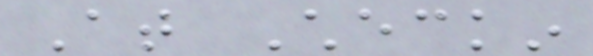At Checkin
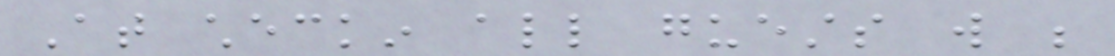At checkin all guests will be
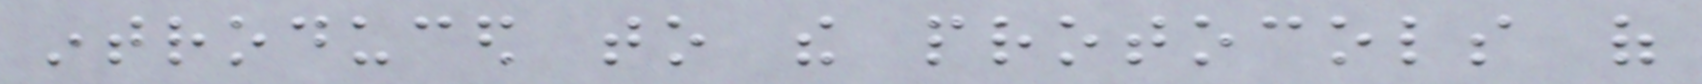introduced to the protocols of
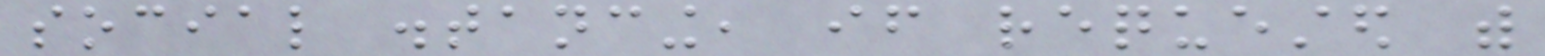social distancing, if requested with
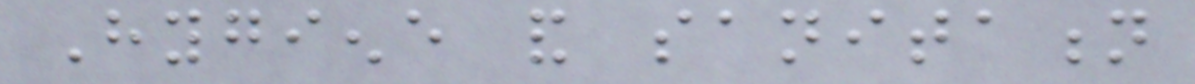Hygiene and sanitation
